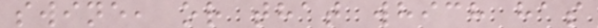swine, or that which has
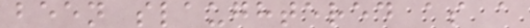been slaughtered as a
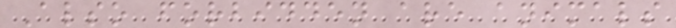Also forbidden are animals
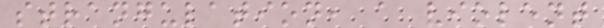strangulation, a violent
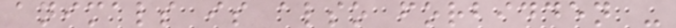animals is also forbidden -
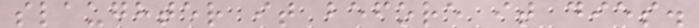slaughter it before it dies.
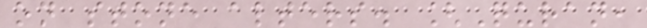on stone alters. [Quran,
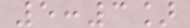5:3]
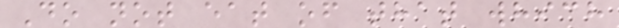Do not eat of that which
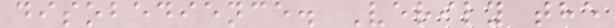disobedience. Verily the
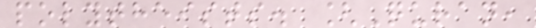polytheists. [Quran,
